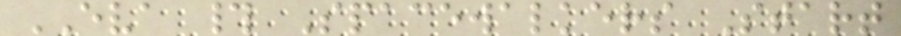EVA # Spacewalkers Start
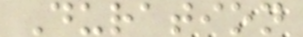Duration
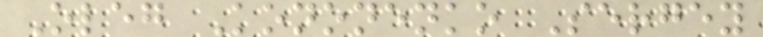Oleg Kononenko Sergey
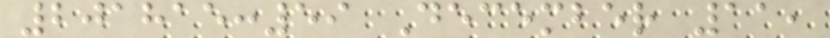201815:59 December 11,
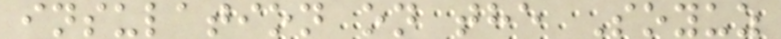insulation on the Soyuz
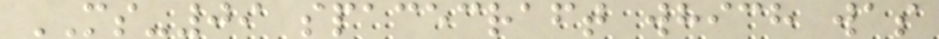MS-09 spacecraft which was
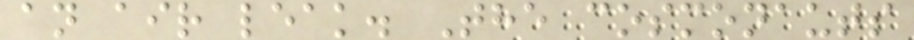an air leak. The cosmonauts
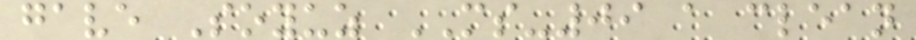gave Soyuz MS-09 a clean
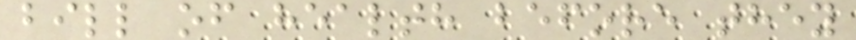bill of health before they
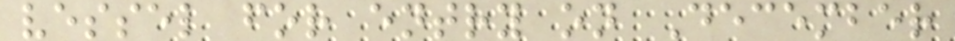vessel for entry on December
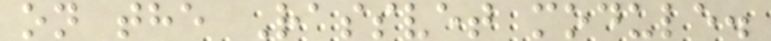on the Rassvet module.
